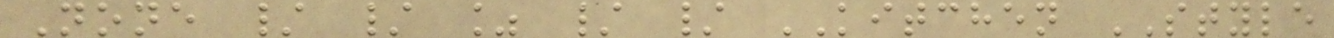None / / % / / KITCHEN STYLE
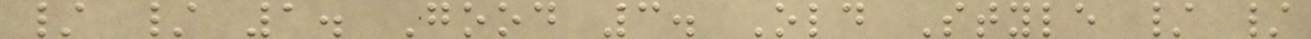/ / 1. Good 3. Old Style / /
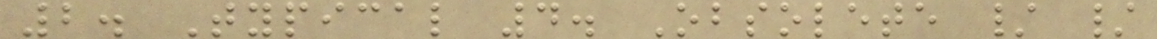2. Typical 4. Obsolete / /
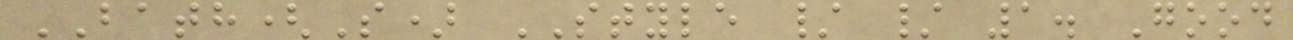BATH(S) STYLE / / 1. Good
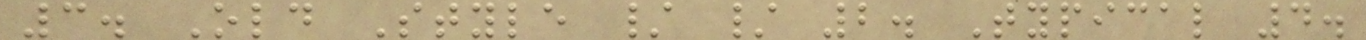3. Old Style / / 2. Typical 4.
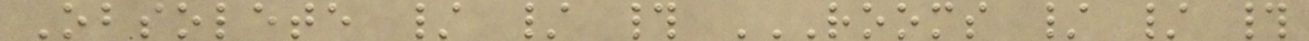Obsolete / / # ROOMS / / #
